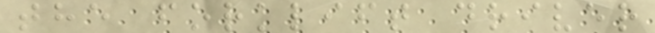the forklift driver
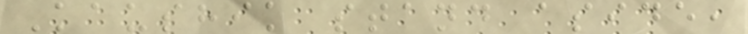Kaushik stand aside,
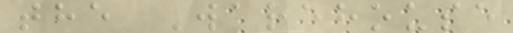the Warehouse
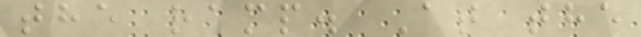the ramp. At the
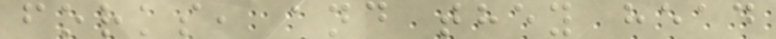forks, and they head
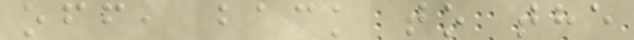off, back to the
